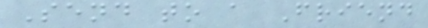Send to a Friend
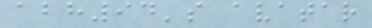abh94's avatar
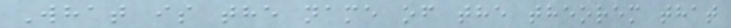What is the name of the theorem that
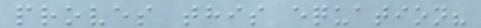proves this equation?
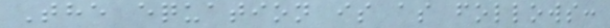The equation is as follows:
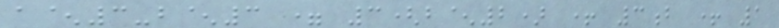a^3-b^3 = 3(b^2) + 3b + 1
